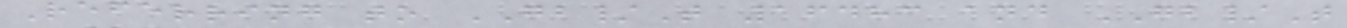Referring to GB/T 16483 and GB/T
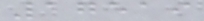17519
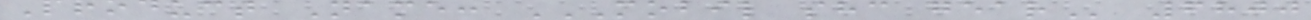Product Name: MOBIL SHC GEAR 6800
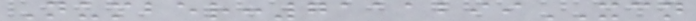Number:7111299XCN
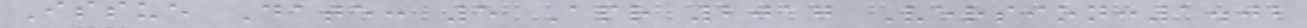Issue Date: 5 Apr 2017 Version:1.02
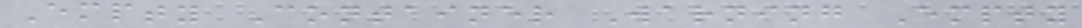Empty Container Warning Empty
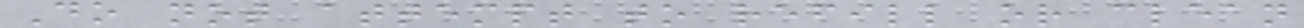Do not attempt to refill or clean
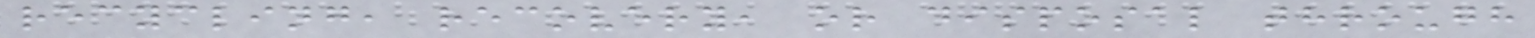recycling, recovery, or disposal through
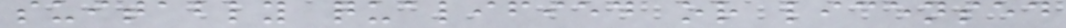suitably qualified or licensed
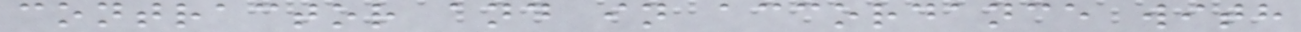contractor and in accordance with
